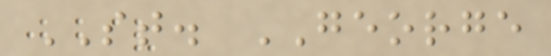ST. GEORGE
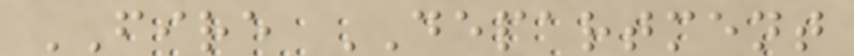FIRE DEPARTMENT
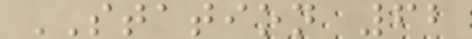STATION 62
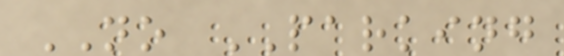NO PARKING
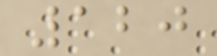120
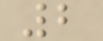2
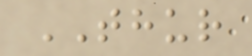THUR
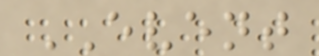EVENT
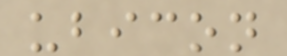ubicon
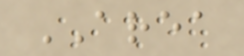AREA
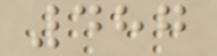487
